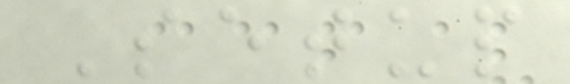Setup
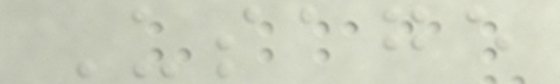Usage
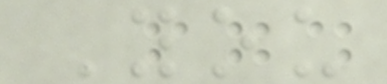You
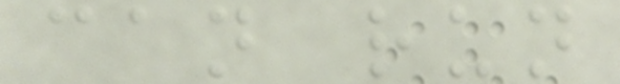can run
